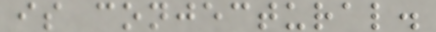is conjectural.
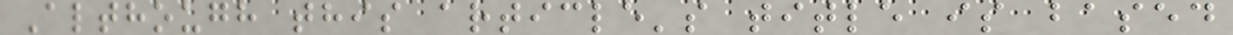Although this article's title is based
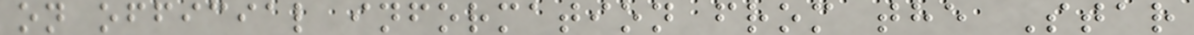on official information from the Star
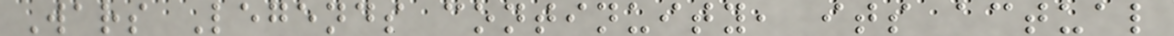Wars Legends continuity, its actual
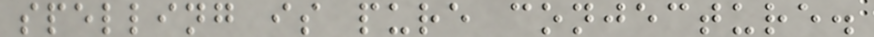spelling is pure conjecture.
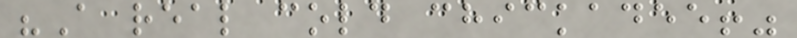"A real cold chickadee!"
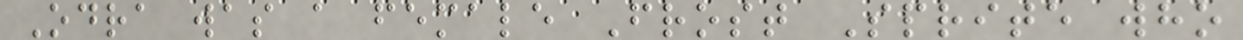Odra was a female Frost Sprite who
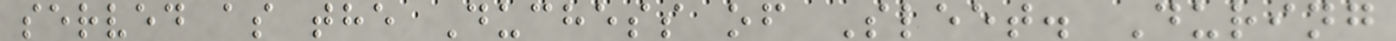served as the Duchess of Sleet. During
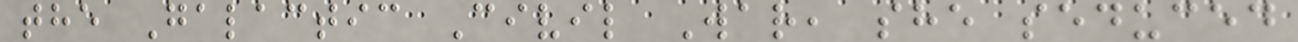the Galactic Civil War, she seduced
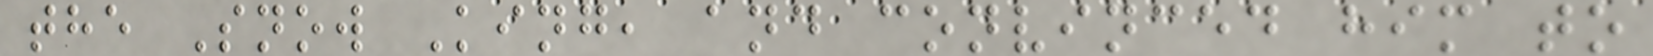the Snow King, and convinced him to
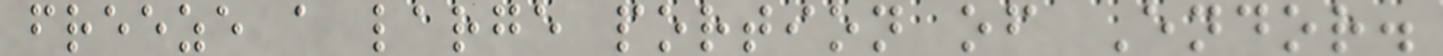freeze a large portion of Endor.
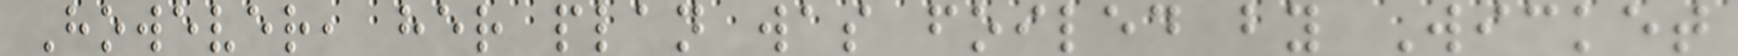However, her plan was foiled by Wicket
